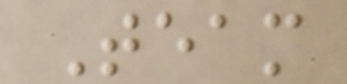Team
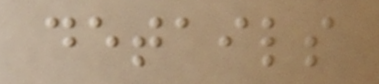details
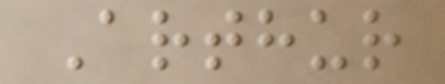Arthur
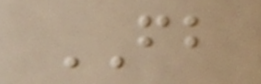FB
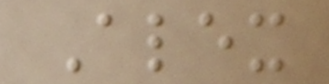Alex
